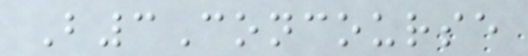B3Concourse
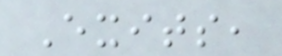Exits,
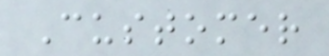Customer
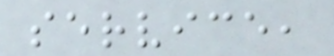service,
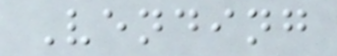Vending
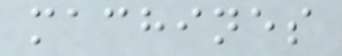machines
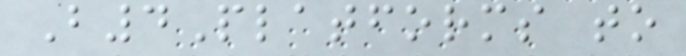B4Platforms to
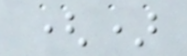()
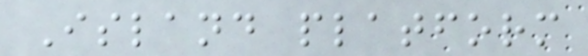Island platform
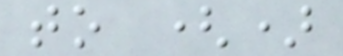to ()
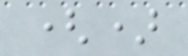()
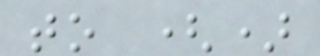to ()
